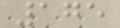175
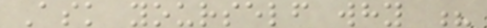Ask yourself why ?
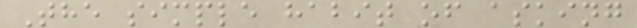The simple habit of asking
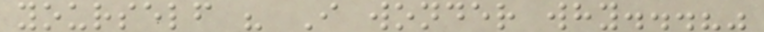yourself " I wonder why...?"
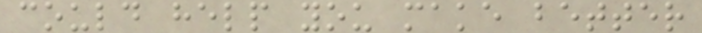could help you make better
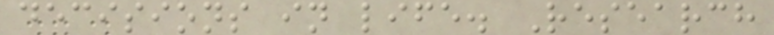decisions in life. Research
